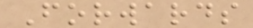Forwards
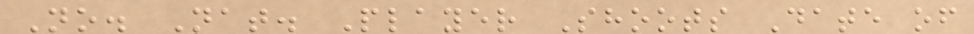No. Nat. Player Shoots Date of
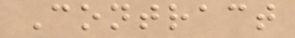Contract
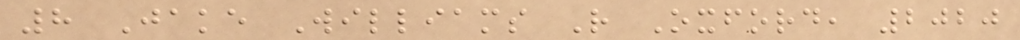8 Jake Williams R Oxford, 2020
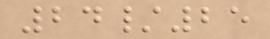24/25
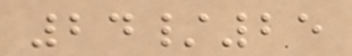24/25
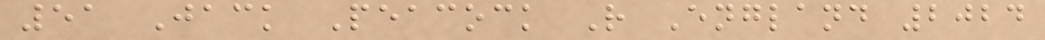51 Jack Peacock R England 2024
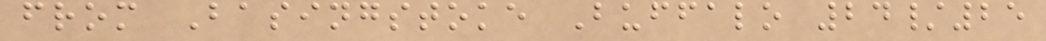from Basingstoke Buffalo 24/25
